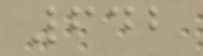642
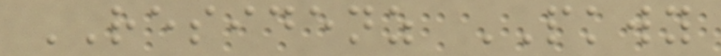RESIDENZ PKWY
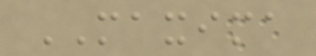MAXIMA
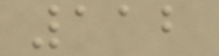112
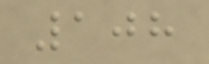108
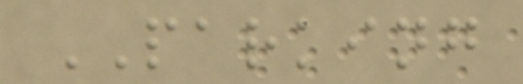PARKING
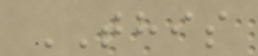THIS
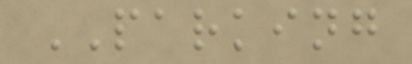PARKING
